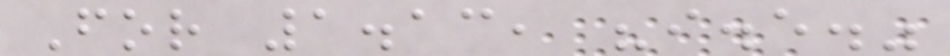For 1.13, "i.e."
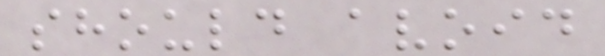should avoid
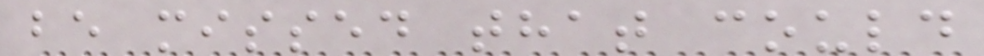be missed that could
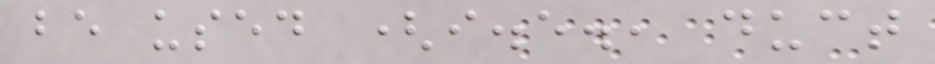be used (i.e., duct
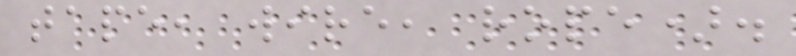tape, wire, rope).
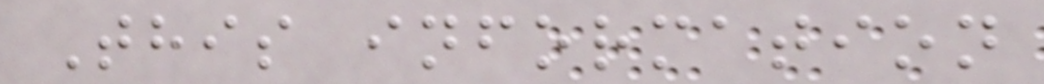This information
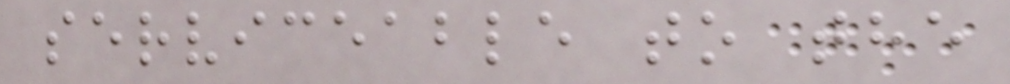serviceable to the
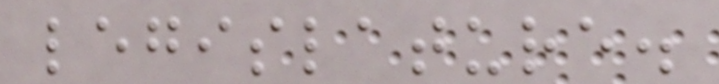legislature.
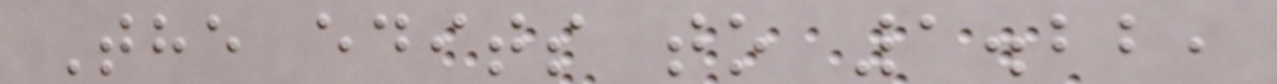The edits to 1.22,
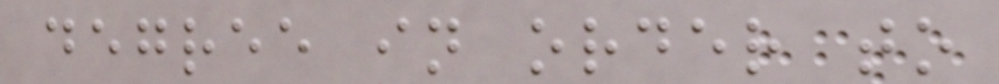degree in order to
